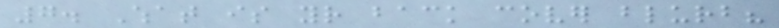7. What is your back cover blurb?
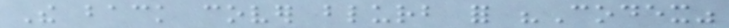The back cover blurb for "Codex"
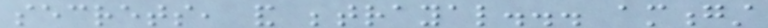secrets, and betrayal... amongst
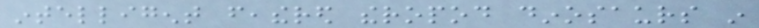intelligent feathered theropod dinosaurs in
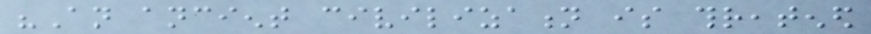"An ancient civilization is threatened
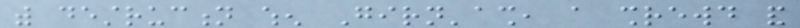with destruction when Girn'ash, a shrewd and
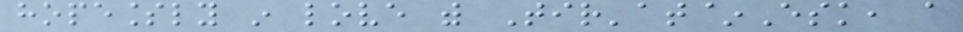hopelessly in love with Tir'at~Esk, a
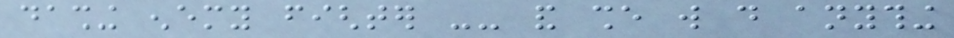dashing enemy fighter -- and she will do anything
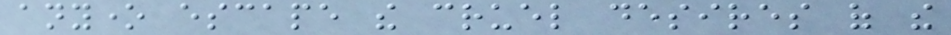anyone escape the cruel desires of the
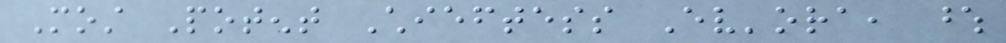Most Potent Chieftess Ev'ora, whose
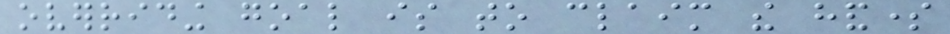overriding goal is to claim the handsome
